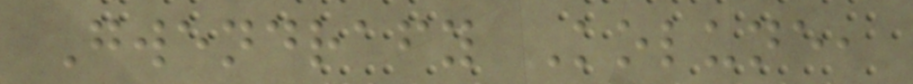Gwendrafy Kolune,
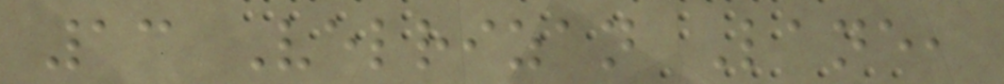13 Velrizan Lane,
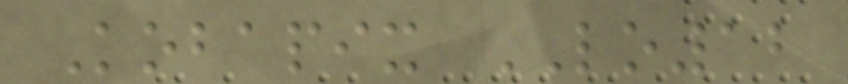Kobapix LO12
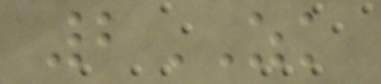2ZK
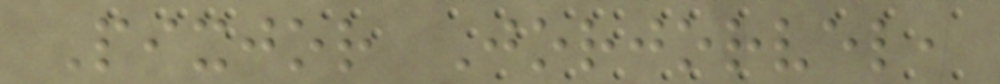Pixjor Jorjorvel,
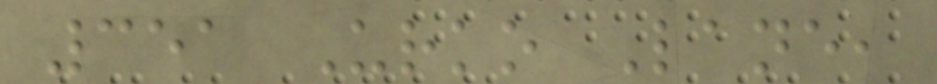351 Urko Lane,
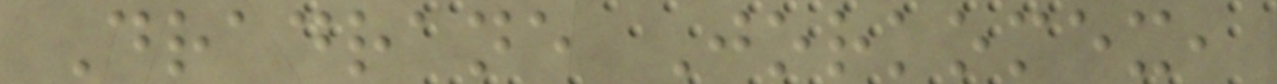Dradrane Jorkomex,
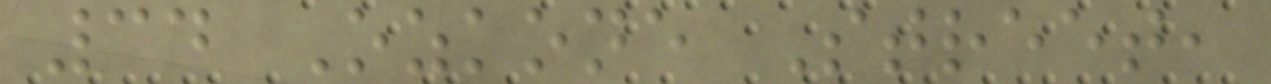34 Ozkone Street,
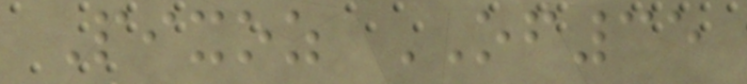Pixoz OF35
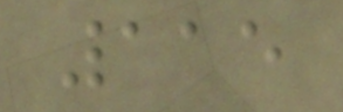115
